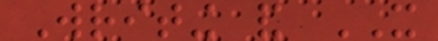Writing and IT
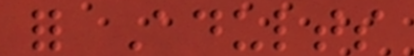for Adults
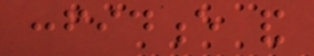confidence and
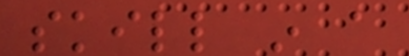skill in a
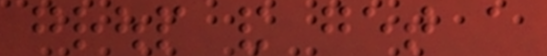group and get a
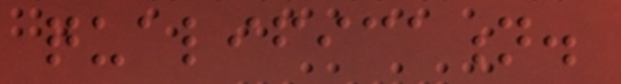qualification.
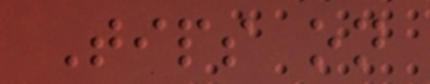Tips on
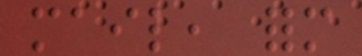mail, form
